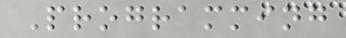Programming
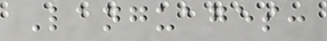Languages:
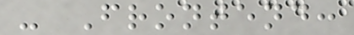- Frontend:
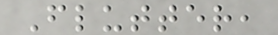Flutter,
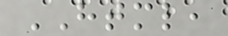HTML,
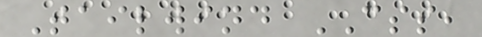Tailwind CSS,
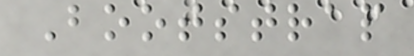Bootstrap
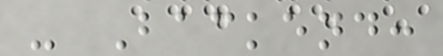- Backend:
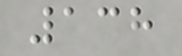138
